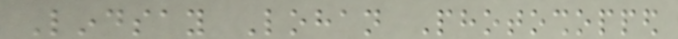Lindsay Lohan Photoshopped
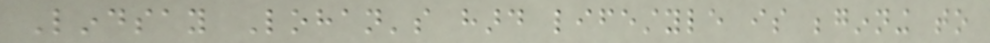Lindsay Lohan's hard lifestyle is beginning to
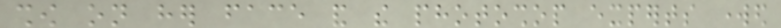show on her face and the photoshop experts worked
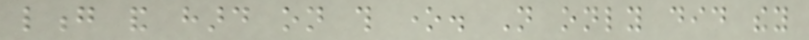long and hard on this one. Not only did they
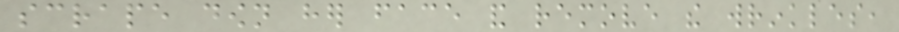scrape down her face and remove the wrinkles,
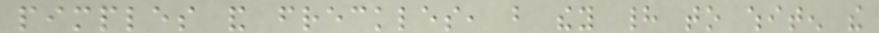pimples and freckles, but they had to whiten the
